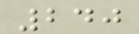240
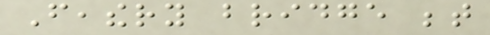Feathery bridge between
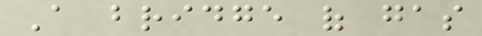A bridge of gas
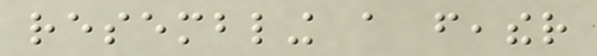resembling a feather
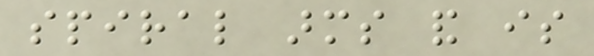spiral arms and is
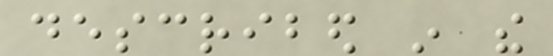described in the
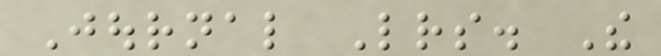Journal Letters. The
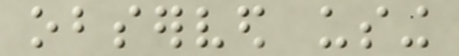observed using
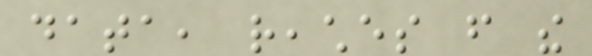data, reaches from the
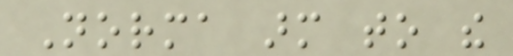Norma arm to the
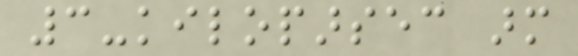3-kiloparsec arm
